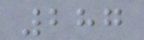287
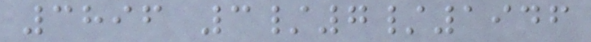3896 3/7/1946
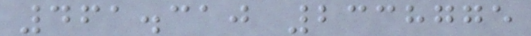461.310 2338775
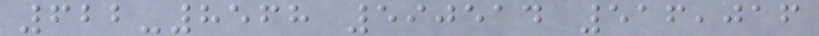622-8568 590514 516,016
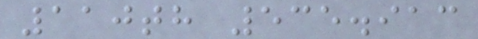110th 535.913
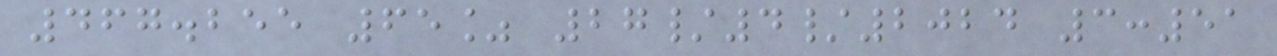467.255 65% 27/4/2024 3:51
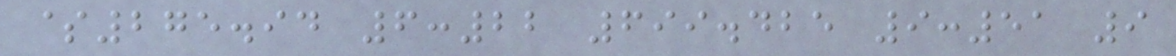$275.94 6:22 699.425 9:51 9
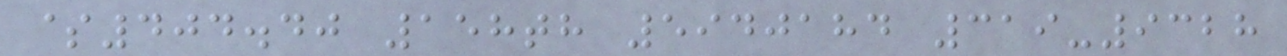$404.40 158th 5940184 319-9328
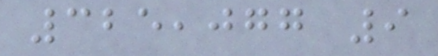325,077 9
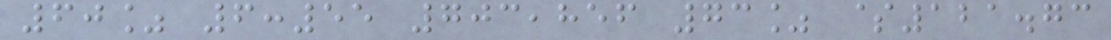60% 6:55 703,856 73% $121.73
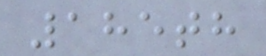185th
